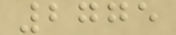2775
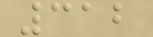312
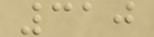310
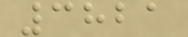3821
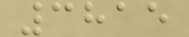3815
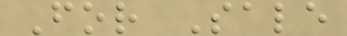For Sale
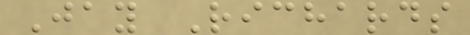Jay Richards
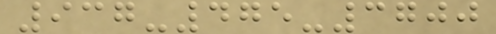937-475-3700
